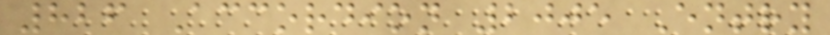826 Accordion 2005 Entry
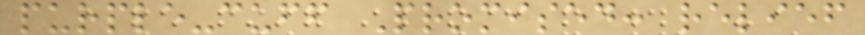purple-cuff Promised: relief
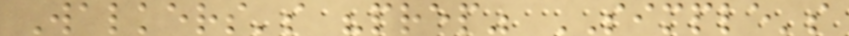Walkers's "prep" SIMPLE's
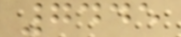7445
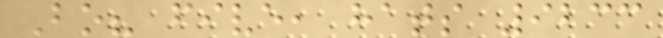Bo? five, hats 9233
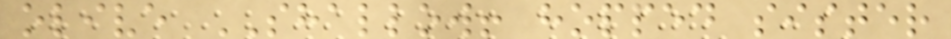olive SHALLOW! hopped sister
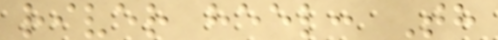river heel: Th
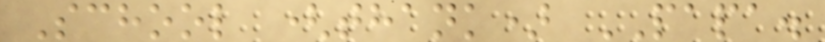School (thank) PAPA.
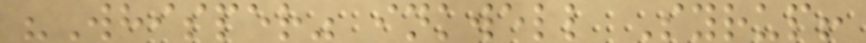"Whisper" inkwell Syrup!
